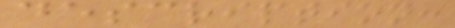description:
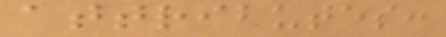attributes:
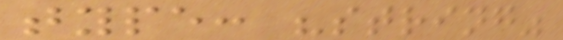type: "string"
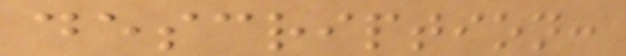description:
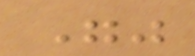""
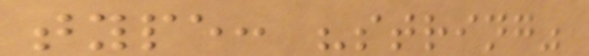type: "string"
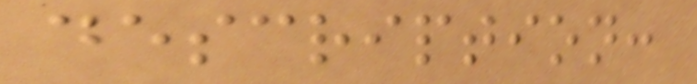description:
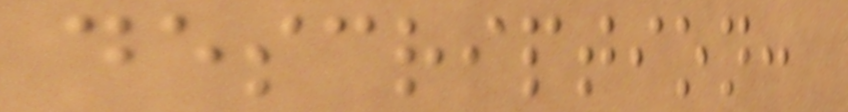description:
